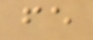fe
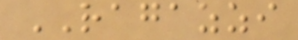RAGAZZI
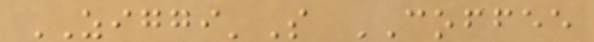ZIGGI'S COFFEE
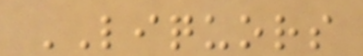LIQUORS
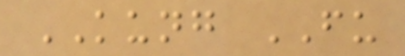KUNG FU
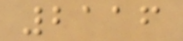2116
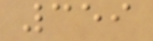359
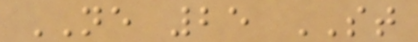NE 25 ST
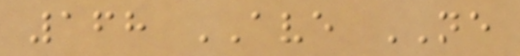168 AVE NE
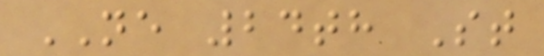NE 24th St
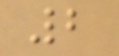2
